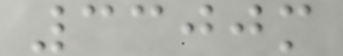3300m
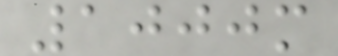1000m
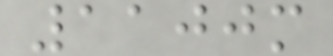1100m
